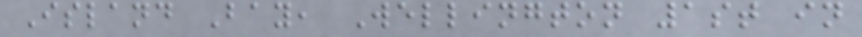Island Bay, Wellington 1st in
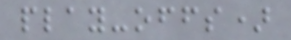play-offs)
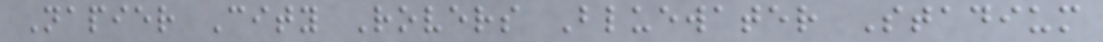Napier City Rovers Bluewater Stadium
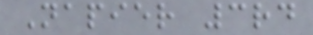Napier 3rd
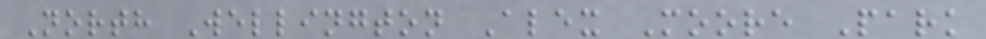North Wellington Alex Moore Park
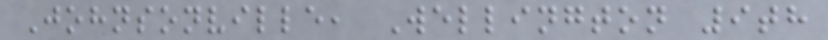Johnsonville, Wellington 9th
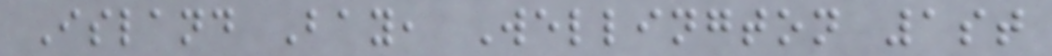Island Bay, Wellington 1st
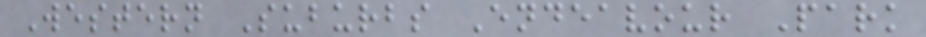Western Suburbs Endeavour Park
